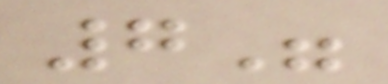7"
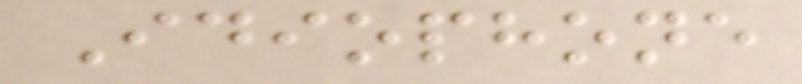Idiophone
